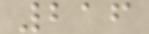216
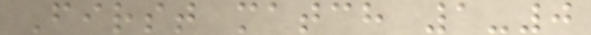First match 1-0
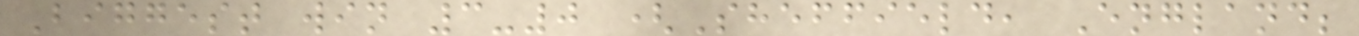Biggest win 3-0 (Sheffield, England;
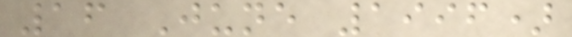16 June 1996)
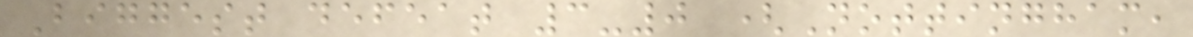Biggest defeat 3-0 (Nottingham,
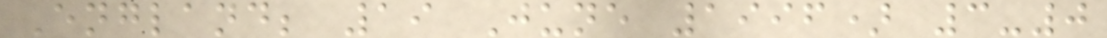England; 19 June 1996) 3-0
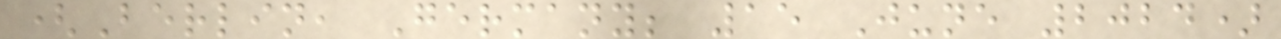(Berlin, Germany; 15 June 2024)
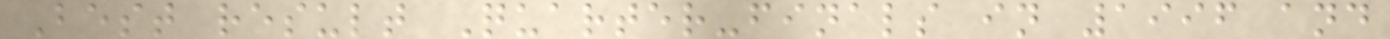Best result Quarter-finals in 1996 and
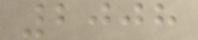2008
